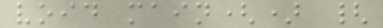void main() {
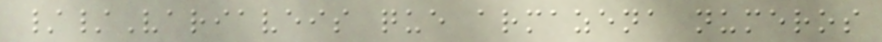//Variaveis que armazena numeros
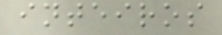inteiros
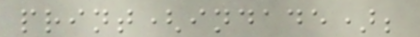print(indade);
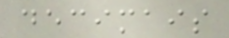decimais
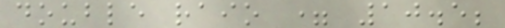double raio = 10.5;
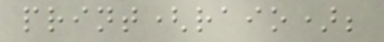print(raio);
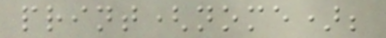print(nome);
